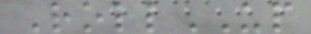RollUP
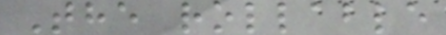The rollable
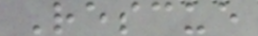Rescue
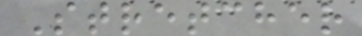Stretcher
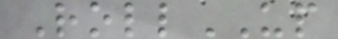RollUP
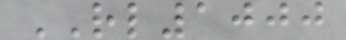RL1000
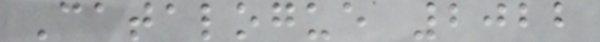Catalogue 2022
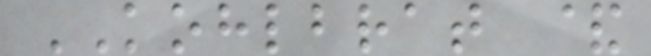KOHLBRAT &
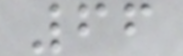66
